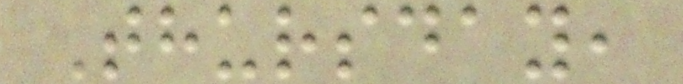Thursday,
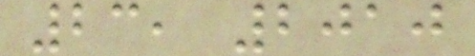23, 2010
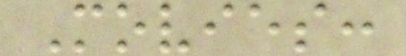Movies:
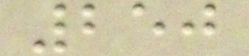250
